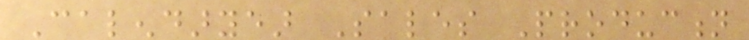Calendaryear Sales Production
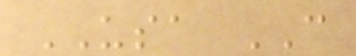USA CAN
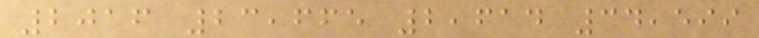2016 23,665 2,614 34,599
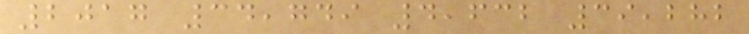2017 34,749 4,632 39,282
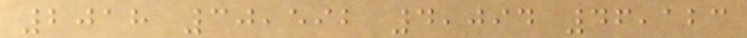2018 30,592 4,094 46,123
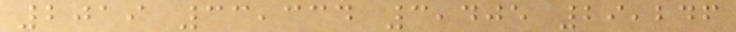2019 33,334 3,405 29,246
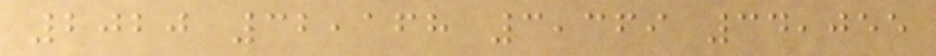2020 32,168 3,369 34,055
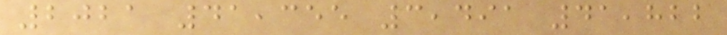2021 41,355 3,491 41,822
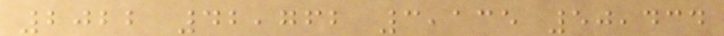2022 42,762 3,135 50,434
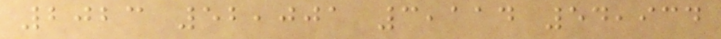2023 52,001 3,114 54,934
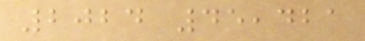2024 45,421
